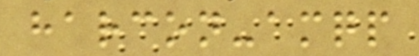harcon-amqp
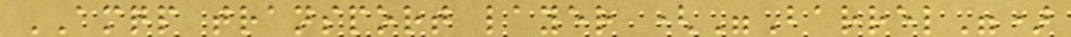AMQP transport layer ("Barrel")
